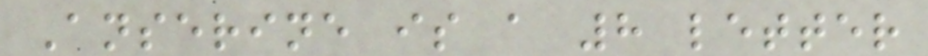Anserine is a 8 letter
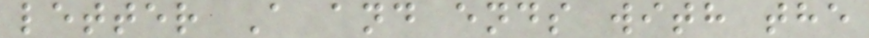letter A and ends with the
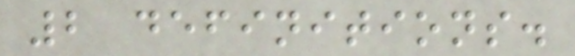2 definitions.
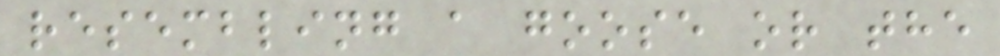resembling a goose or the
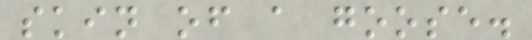skin of a goose.
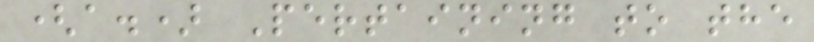(a.) Pertaining to the
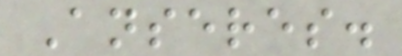Anseres.
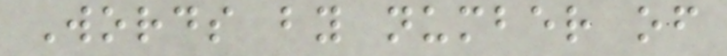Words by number of
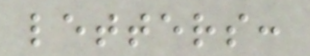letters:
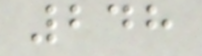248
